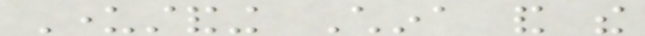Understanding China and the
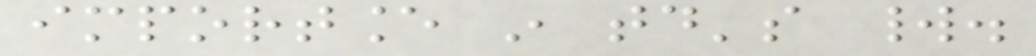importance in today's world.
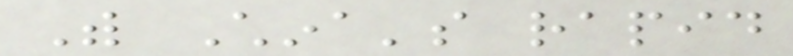With China's rapid
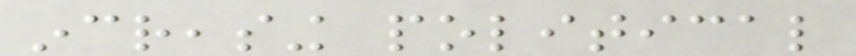increasing political
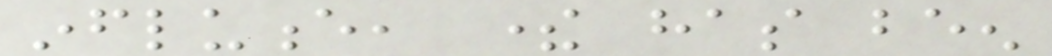influence, there has been
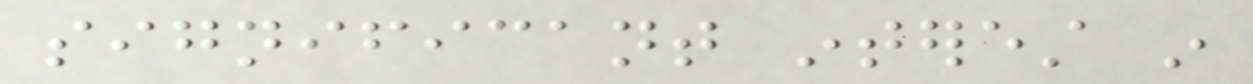significant interest in
